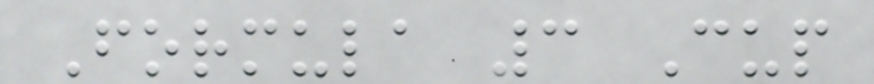Formula 3 Cup
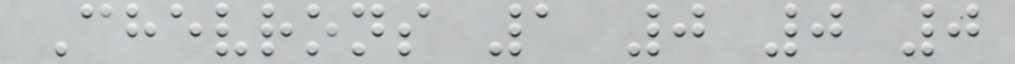Chevrons 1 0 0 0
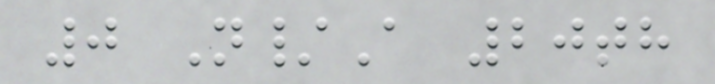0 N/A 20th
